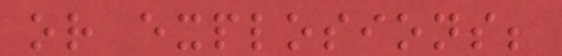or explosions;
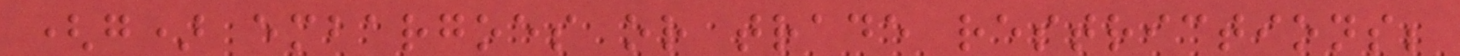(g) embargoes or trade restrictions;
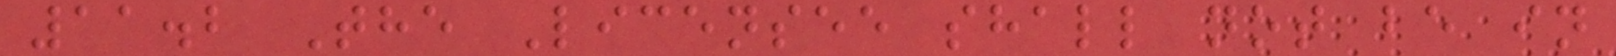11.2 The Licensee shall not be in
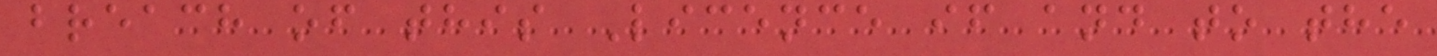breach of this Licence if and to the
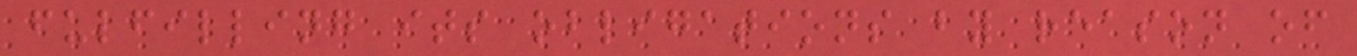fulfilling its obligations by reason of
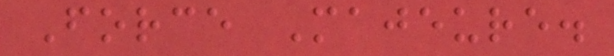Force Majeure.
